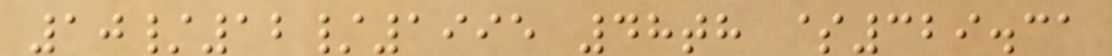10/12/1995 48th $329.31
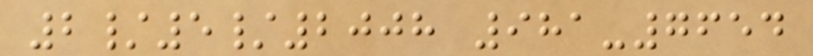2/5/2008 981-7654
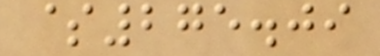$275.09
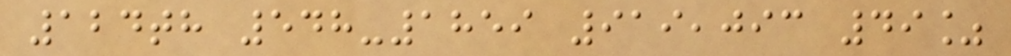124th 548-1859 919,093 49%
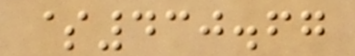$430.67
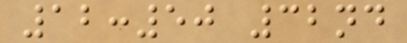12:50 32nd
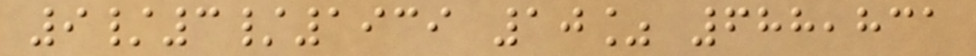9/3/1939 10% 688,831
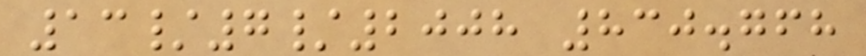13/7/2008 830.768
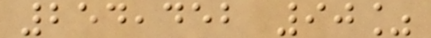254,452 90%
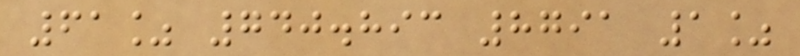61% 740.893 8791 1%
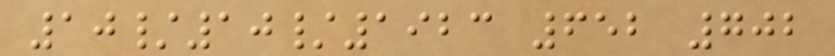10/10/1923 652 702
